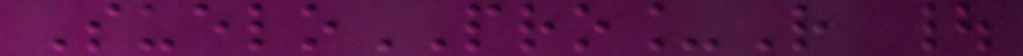SueloPRO_R |
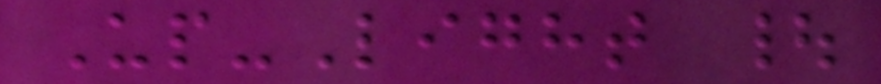Up-Light |
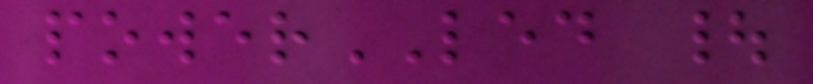powerLED |
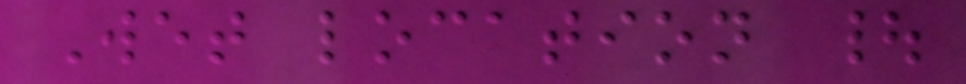Wet location |
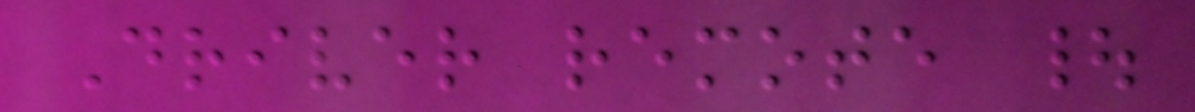Driver remote |
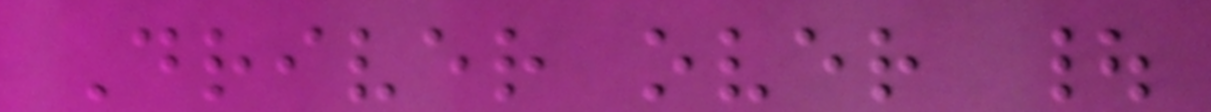Driver over |
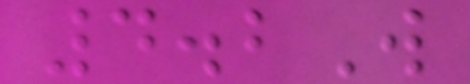4.2W
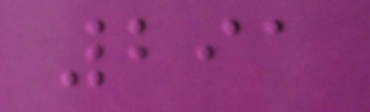291
